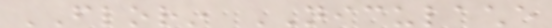FLORIN NICULACHE
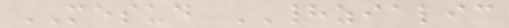MESUD HADZIALIC
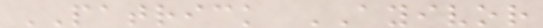PATRICK AYIVOR
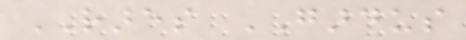RARES GARDUS
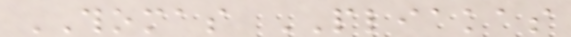THOMAS PLIAKAS
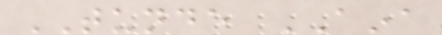TUNDE AINA
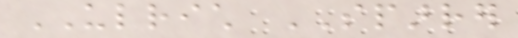ULRICH SPARRER
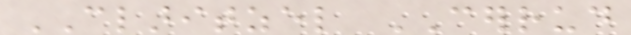CLARITZEL CERRUD
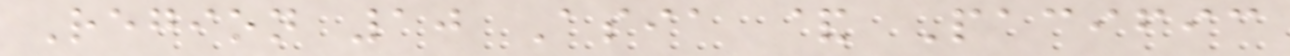Region 10 Asia & Pacific
